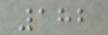182
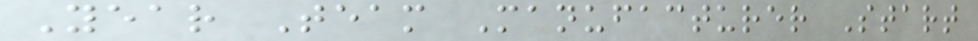Year Team Manufacturer Start
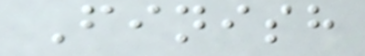Finish
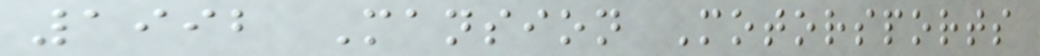1992 Mansion Motorsports
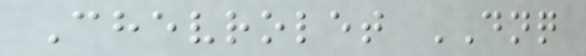Chevrolet DNQ
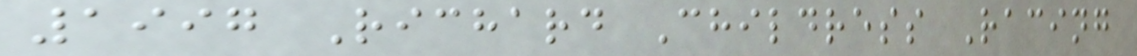1997 Richard Childress Racing
